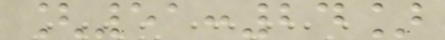[51:24]
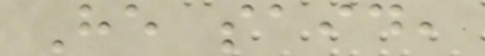He said,
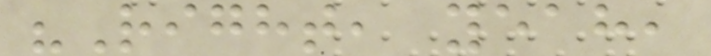"Right, yeah,
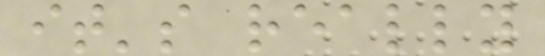it's really
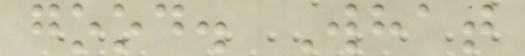good. What
